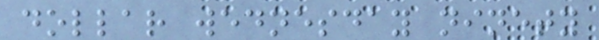dollar wednesday ninety
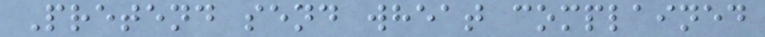Pretend send wheat complained
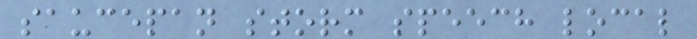saucepan storm speech local
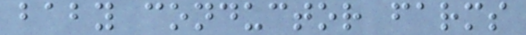baby conductor farms
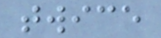twice
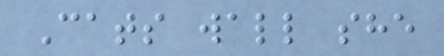Cats wall she
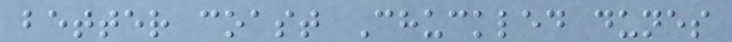better coast Chuckled dunes
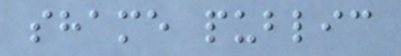shame public
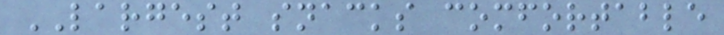LARGEST snacks comfortable
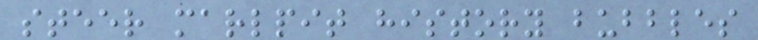steer marlpit history bubbles
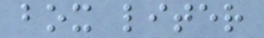box liter
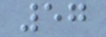57
